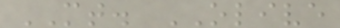MT. OLIVE
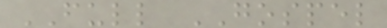FULL GOSPEL
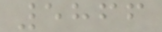5866
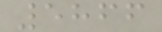5866
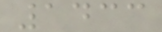1433
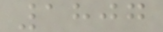1807
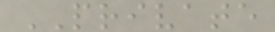PRIVATE
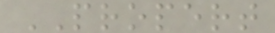PROPERT
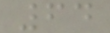64
